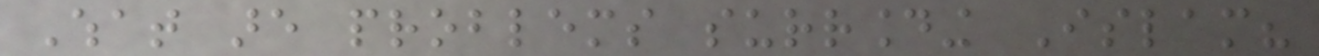What are problems surrounding Islam?
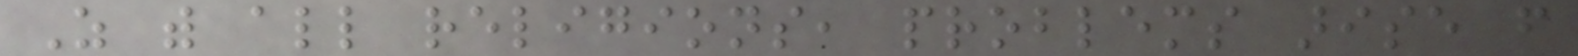As with all religions, problems arise from
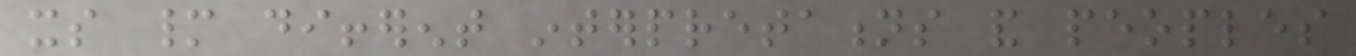its many different interpretations and peoples
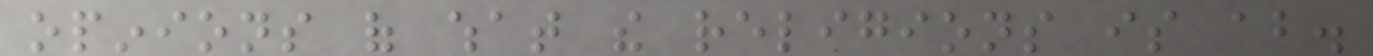opinions of what the religions is about.
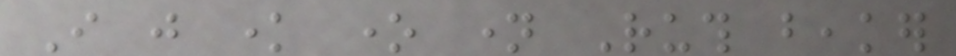I just know one name Ruth beaker
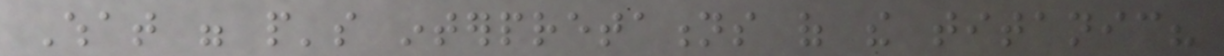What were people's interpretations of the titanic?
